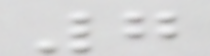7
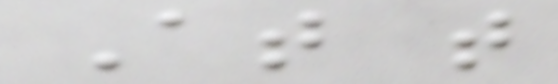At that
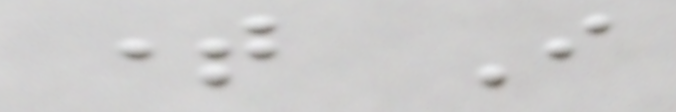time I
